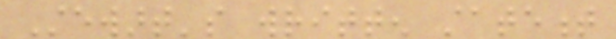Stewart's written statement
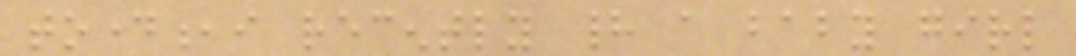today,i recently had a baby girl
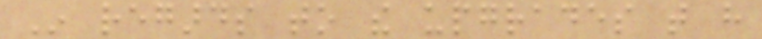In regards to the upgrades that have
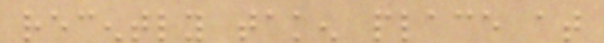recently taken place at
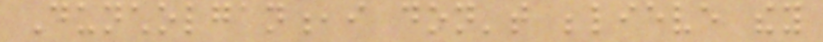Duncholgan,i don't believe they
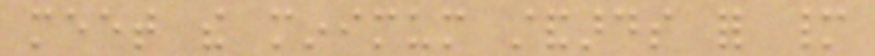meet the minimum standards for many
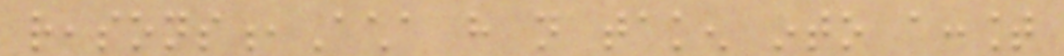reasons,Acha have not taken into account
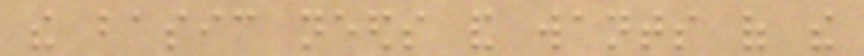the basic needs and wants of the
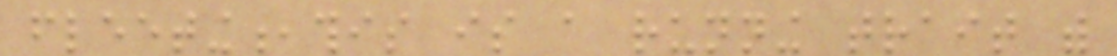fleeting,this is a running trait with
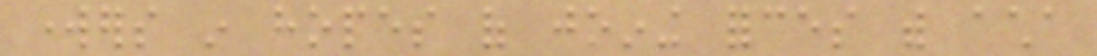workers in hopes of joining forces with acha
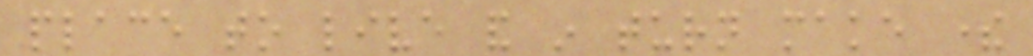place to live and in turn make there
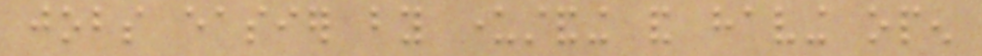jobs easier by understanding and having open
